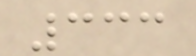333
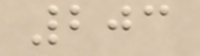203
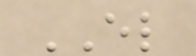EL
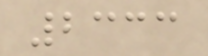2333
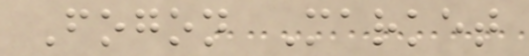Fogon Market
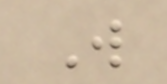W
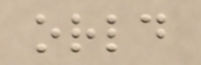orld
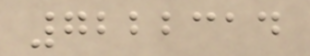7222314
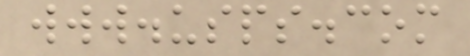www.usps.com
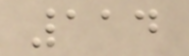114
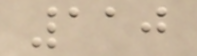110
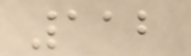112
